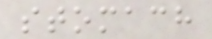stomach
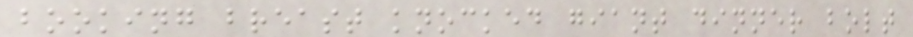booking breast knocked giant dinner bolt
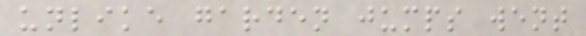unlike garden jumps went
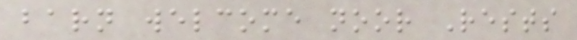barn welcome noor Rests
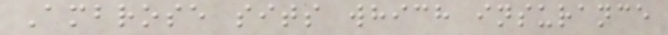Ambrose sits which insurance
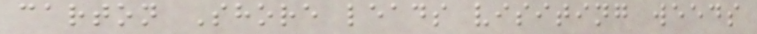carton Shore leads visiting weeds
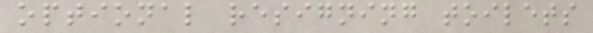optional resigning toilets
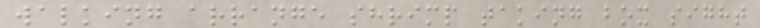walking arrange shrimp taking box sight
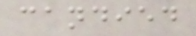candied
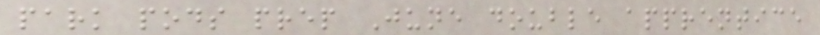park pods prep June double apprentice
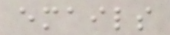emails
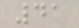41
